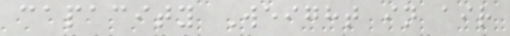capacity Weight in air
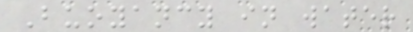Buoyancy in water
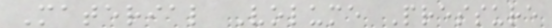Material Volume Pressure
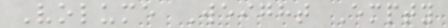Volume Weight Empty
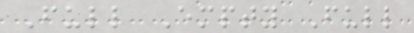Full Empty Full
